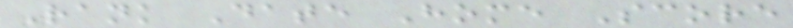Rank Date Home Score
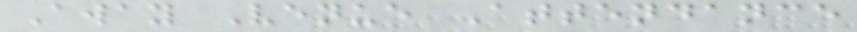Away Venue Attendance
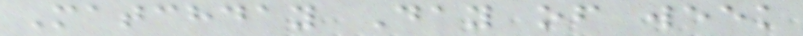Matchday Day of week
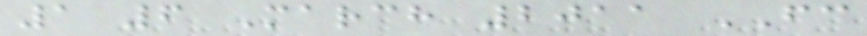1 6 March 2011 FC
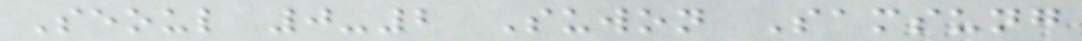Seoul 0-2 Suwon Samsung
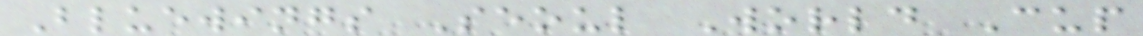Bluewings Seoul World Cup
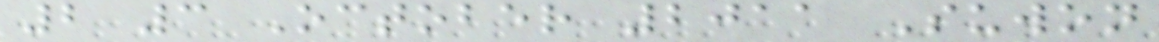2 3 October 2011 Suwon
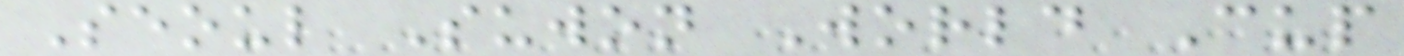Seoul Suwon World Cup
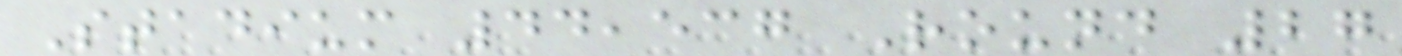Stadium 44,537 Round 27
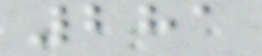281
